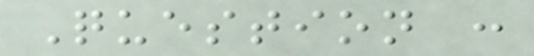Question :
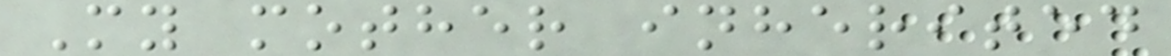My mother inherited
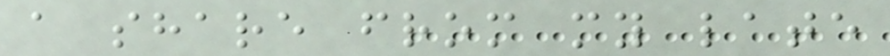a share from my late
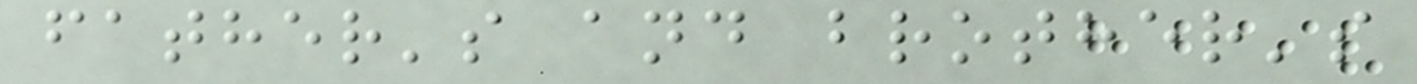father's and brother's
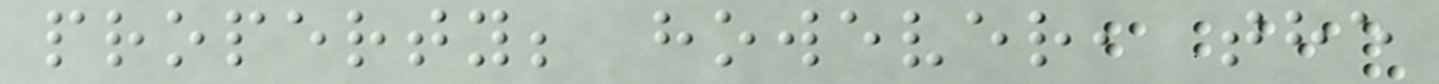property; however, the
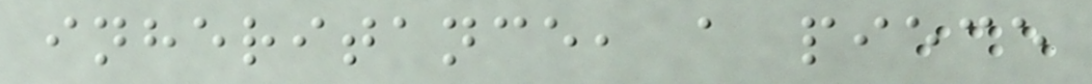inheritance, a piece
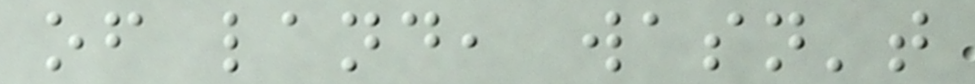of land, wasn't
